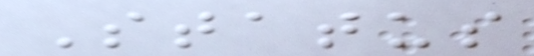Status
